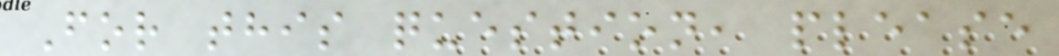For this question, please
